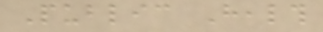Public Health
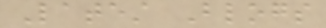Latest Blogs
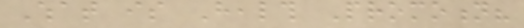What is Health Promotion?
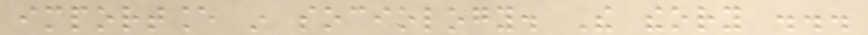importance in sociology. The theory ...
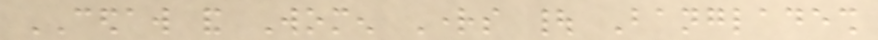CEDAW and Women Rights | Bangladesh
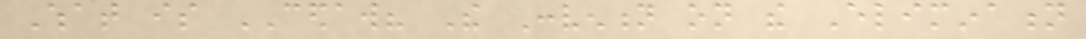What is CEDAW? The Convention on the Elimination
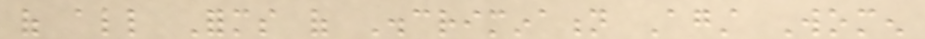of all Forms of Discrimination Against Women
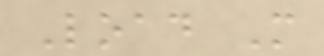Load More
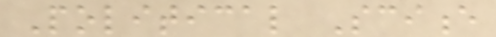Political Science
